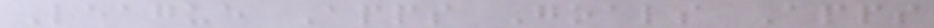League Apps Goals Apps
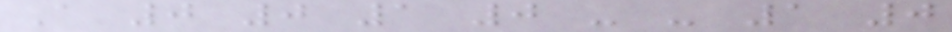A 0 0 1 0 - - 1 0
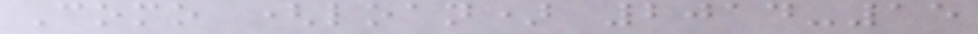Como (loan) 2014-15
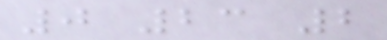0 23 2
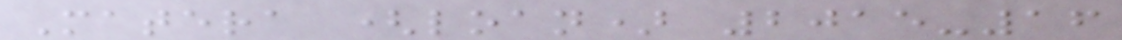Matera (loan) 2015-16
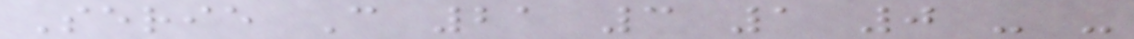Serie C 21 3 1 0 - -
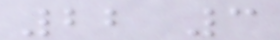22 3
